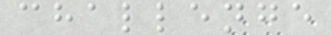challenge
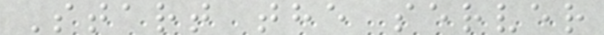Start the server
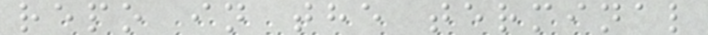repo in the terminal
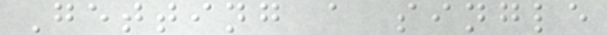Getting a single
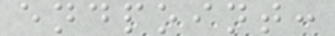endpoint:
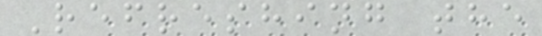Refreshing the
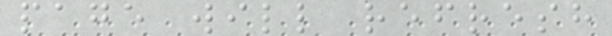page will refresh
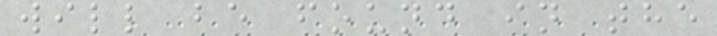will be found in the
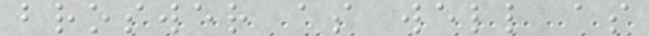broswer as well as
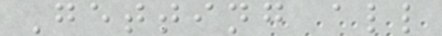Getting all
